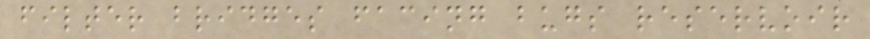filter bridges facing bugs reservoir
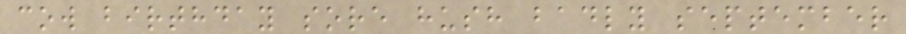cow birthday sore hush badly september
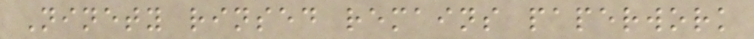Ninety rinsed remains paperwork
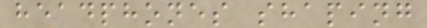headphones shaping
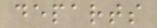departs
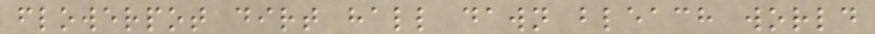flowerpot dirt hall dawn bleach world
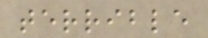terrible
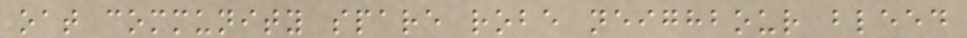oat community spare robe neighbour bleed
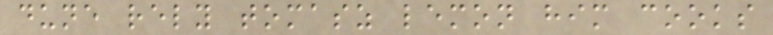dune rely tomasz lemon him cooks
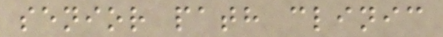senior path clinic
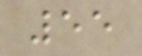55
